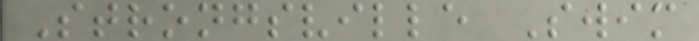Strongsville Swim
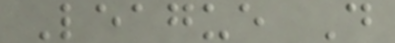League D
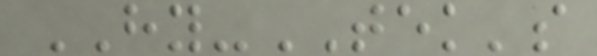HY-TEK's
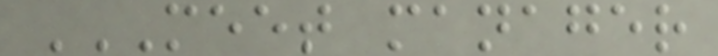MEET MANAGER
